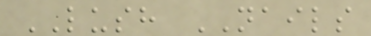LUSH NAILS
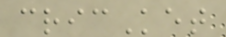cricKet
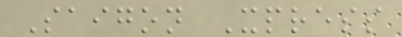Saigon Xpress
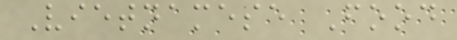Vietnamese Food
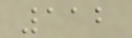112
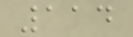114
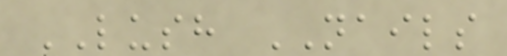LUSH NAILS
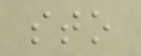sto
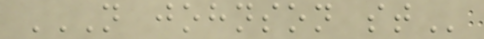N JOHNSON ST
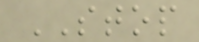STOP
